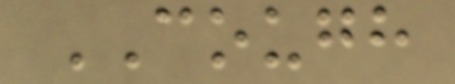COUGH
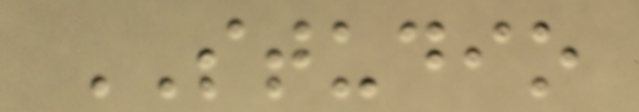STUDIO
